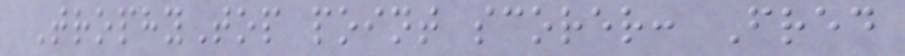TrophyTop point scorer: Fred
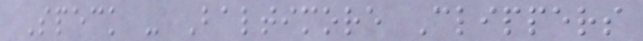Speck - Baltimore Clippers
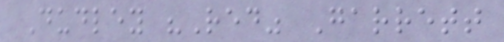Dudley "Red" Garrett
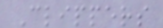Clippers
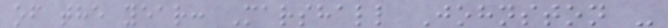of the year: Marshall Johnston -
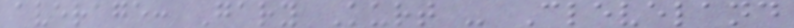average: Gary Kurt - Cleveland
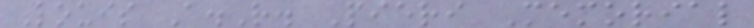Louis A.R. Pieri Memorial
